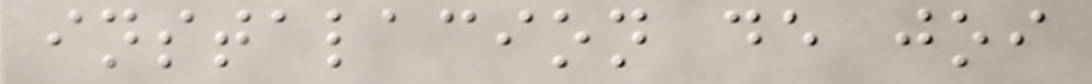instalacion de joi
